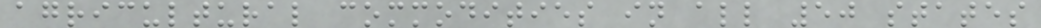agricultural commodities in all 50 states
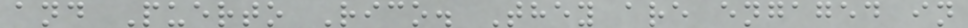and Puerto Rico. They are engaged in
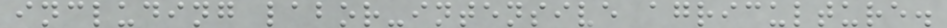including labor-intensive agriculture.
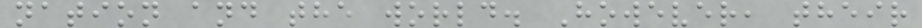nation and the world. However, their
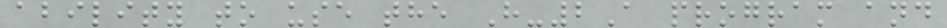ability to use the H-2A program and
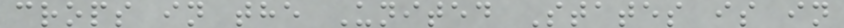crops in the United States is in
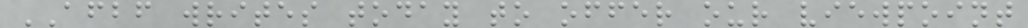AFBF writes today to offer our viewpoint
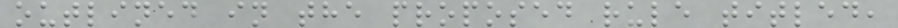outlined in the proposed rule titled,
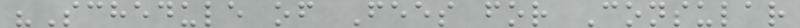"Schedule of Fees for Consular
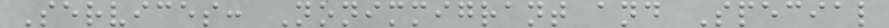Services: Nonimmigrant and Special
